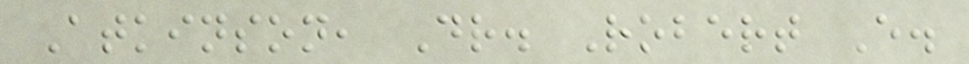Atkinson, Dr. Robert E.
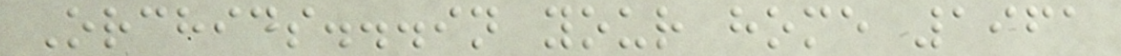Orchids...in your home 1961
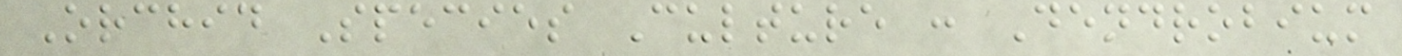Orchid Species Culture : Dendrobium
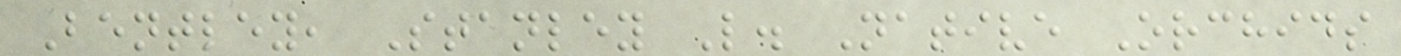Bentley, Stanley L. Native Orchids
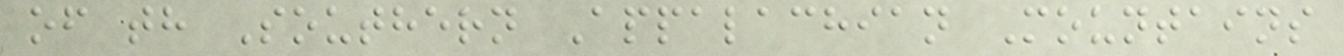of th Southern Appalachian Mountains
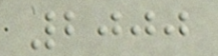2000
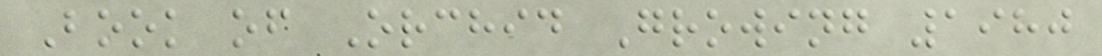Book of Orchid Growing 1980
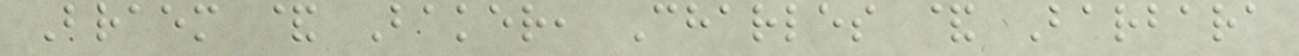Braem & Baker, Charles & Barbara
